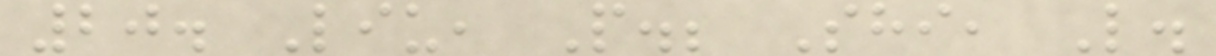20. Liu, P.; Shi, L.
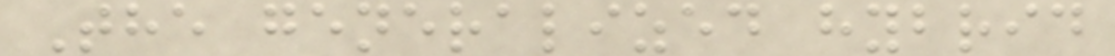The generalized hybrid
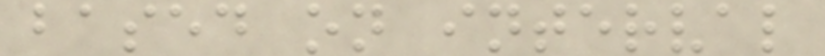based on interval
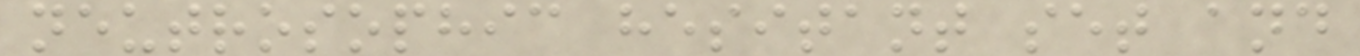neutrosophic hesitant set and
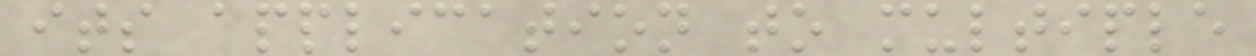its application to multiple
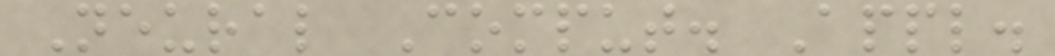Neural Comput. Appl.
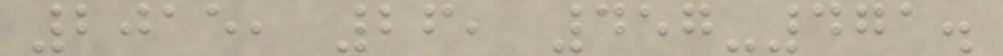2015, 26, 457-471.
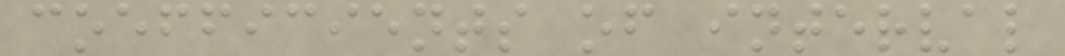coefficients of interval
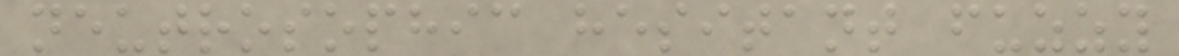neutrosophic hesitant fuzzy
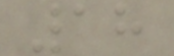18
